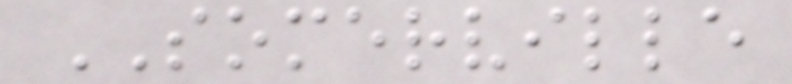SOMERVILLE
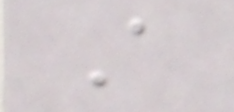A
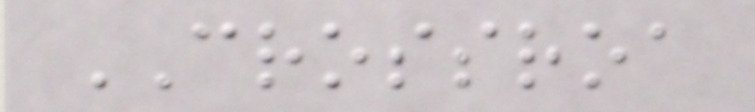CROSSROA
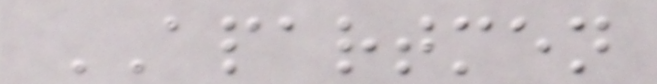APARTMEN
